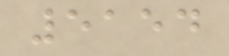5154
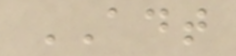ADT
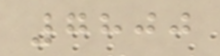7800
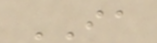IA
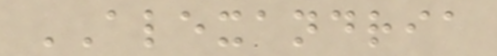ALEXANDRIA
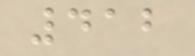412
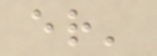er'
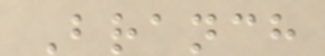Branch
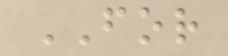FOR
